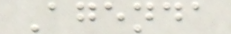Agenda
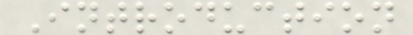Introduction
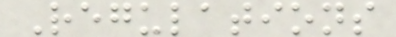Regulations
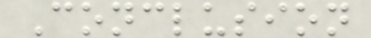Conclusion
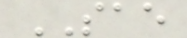SAE
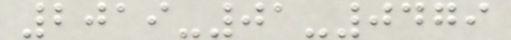2019-01-0479
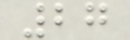27
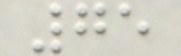75
